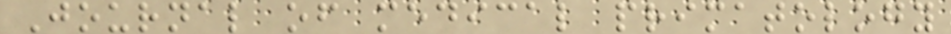Journal of medical primatology
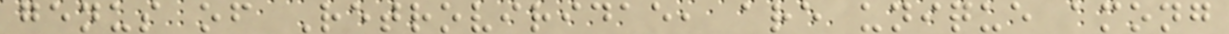genus of Retroviridae, are unique among
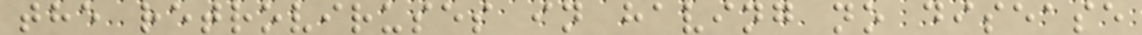the retroviruses in having no disease
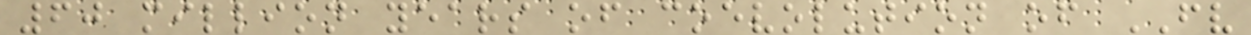60 million years of coevolution of FV
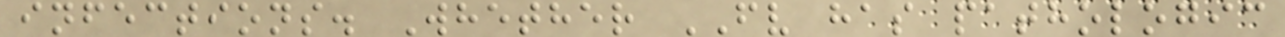infections. Whether FV has pathologic
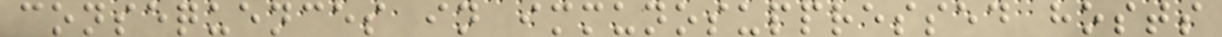consequences in immunosuppressed hosts
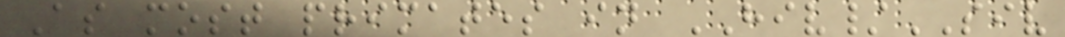As most primates in HIV/SIV
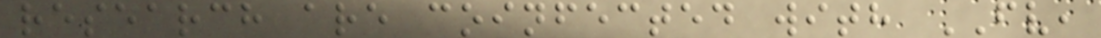research are coinfected with FV,
